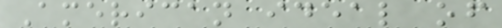American ideal of
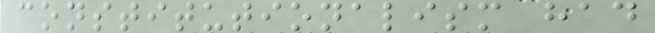constitutionalism had
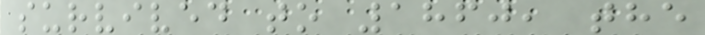survived to 1860, the
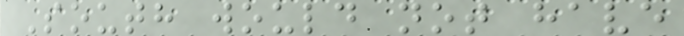South would not have
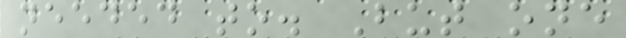needed to. But one
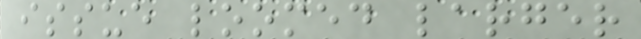issue loomed larger
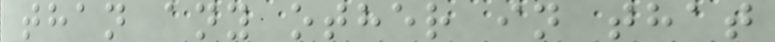than any other in that
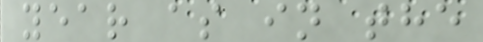year as in the
